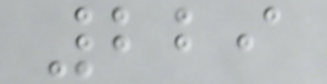229
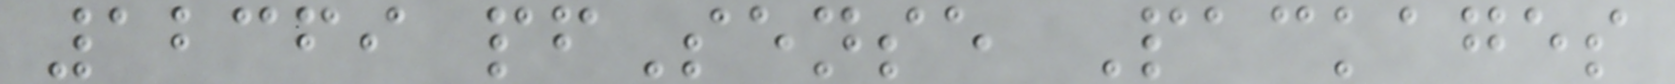12369 pfSense Packages
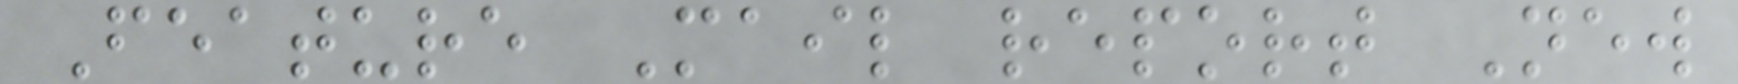Feature Mail report New
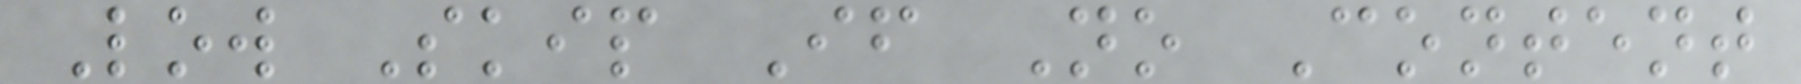Low Skip If No Content
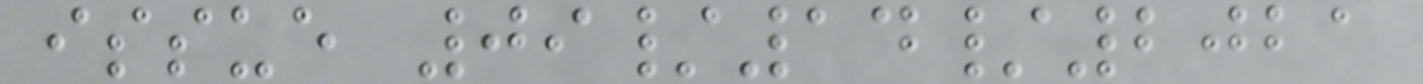issue 09/14/2021
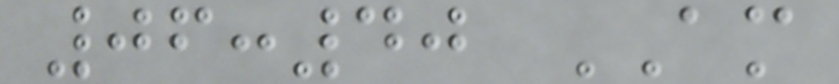06:40 AM
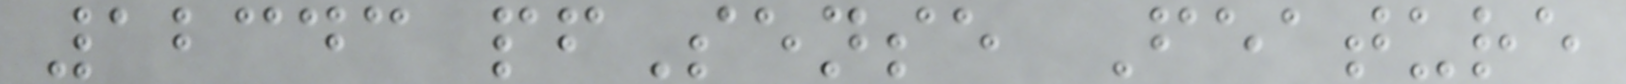12343 pfSense Feature
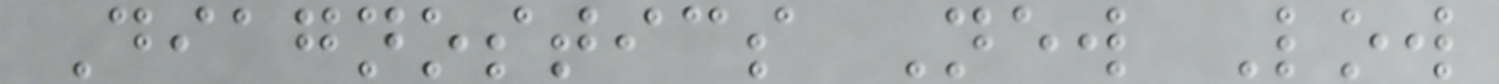Diagnostics New Low
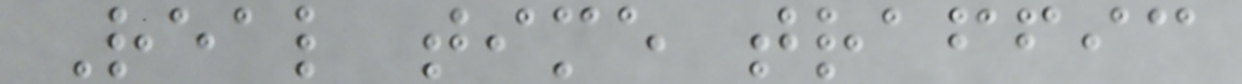Real time traffic
